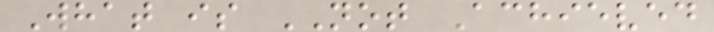What is NOT Achieved
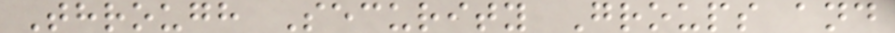Through Security Groups and
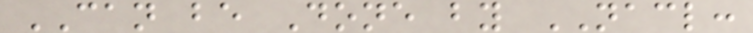CAN be Done by NACL:
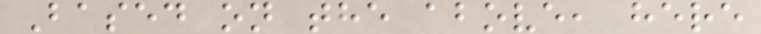Based on the above, here
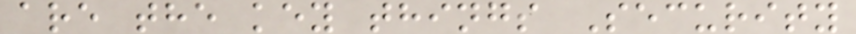are the key things Security
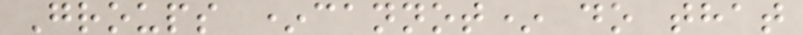Groups *cannot* do that
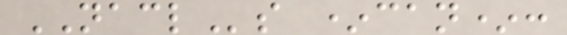NACLs *can*:
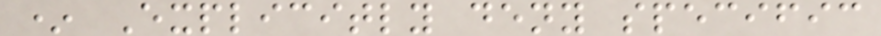* Explicitly deny specific
